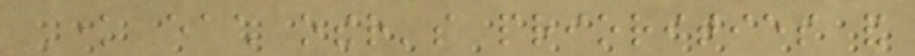Know each other's priorities and
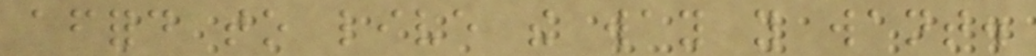afford to live the way you want.
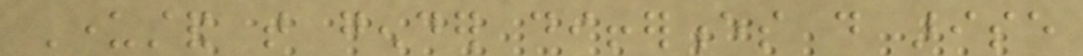Understand that gender differences do arise
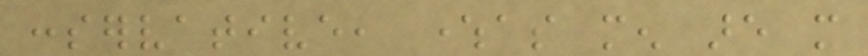conservative, whereas men are more
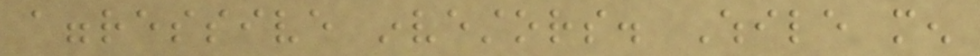aggressive investors. While men
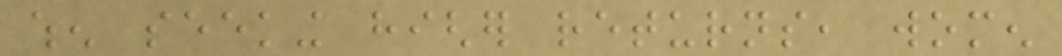when seeking higher returns, women
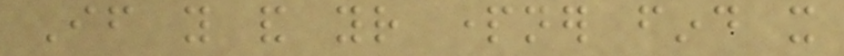If you and your partner find it
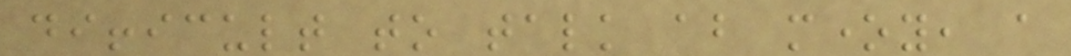difficult to talk about money, a
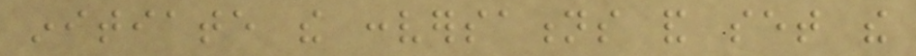initiate the conversations and set the
